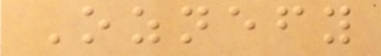Oznefy
